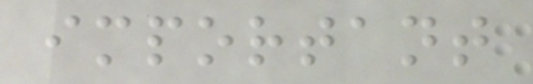important
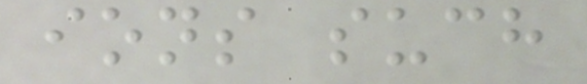ions such
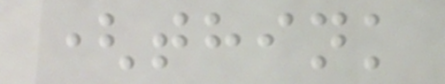(think
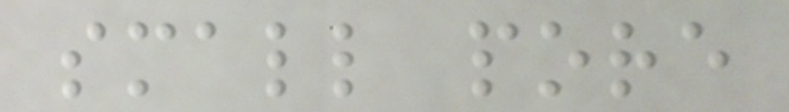small pore
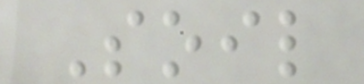Soil
